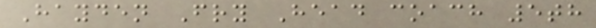Hayden Fry Head coach 5th
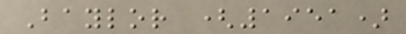Baylor (1951)
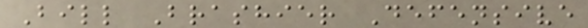Bill Brashier Defensive
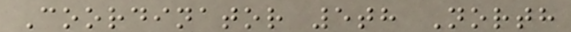Coordinator 5th North
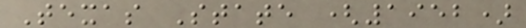Texas State (1952)
